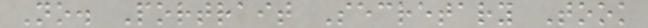No. Portrait Secretary Took
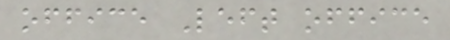office Left office
